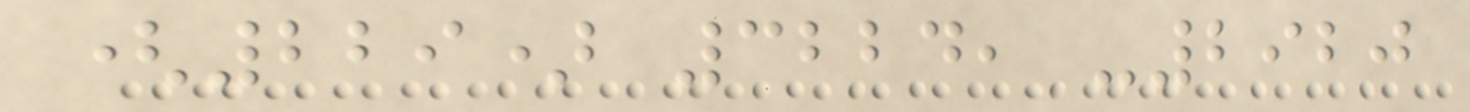(229) 3224, -2920
